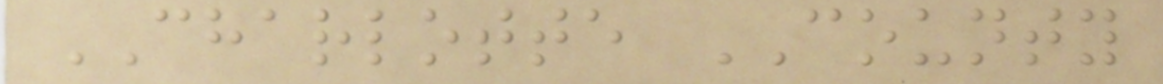CHARLOTTE COUNTY
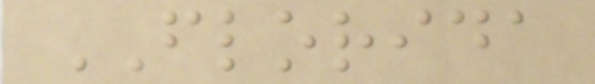FLORIDA
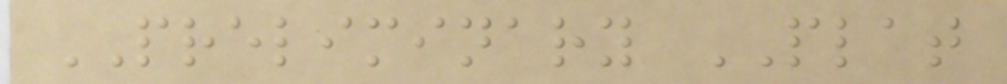PRELIMINARY PLAT
